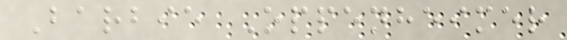Barbie Oppenheimer
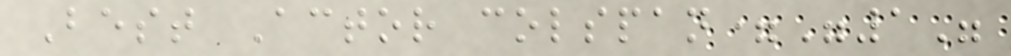Best Actor colspan="1"
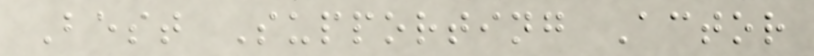Best Supporting Actor
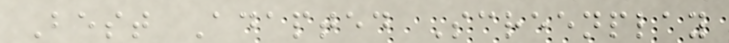Best Adapted Screenplay
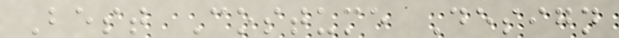Best Costume Design
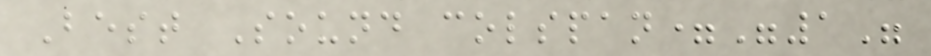Best Sound colspan="1"
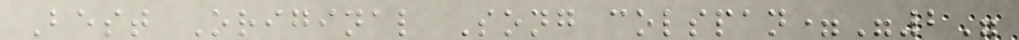Best Original Song colspan="2"
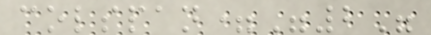colspan="2"
